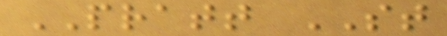PRATT ST
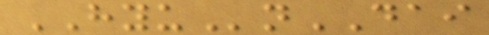HYUnDAI
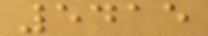5415
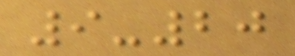9-20
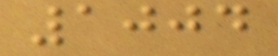1004
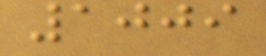1009
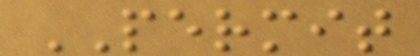PERMIT
